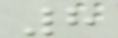8
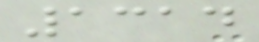1314
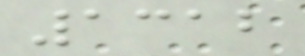1312
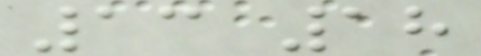13 18
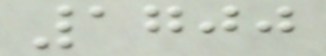1700
